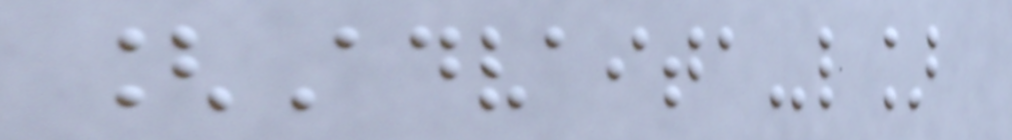[Advaita-l]
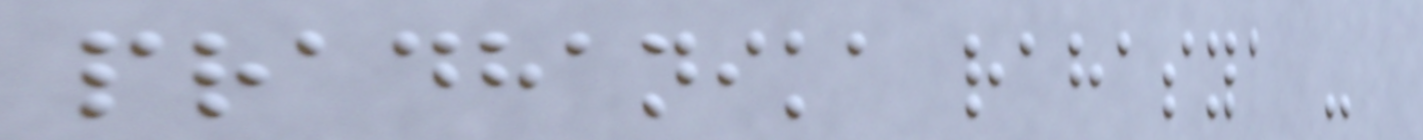pradhanika rahasya -
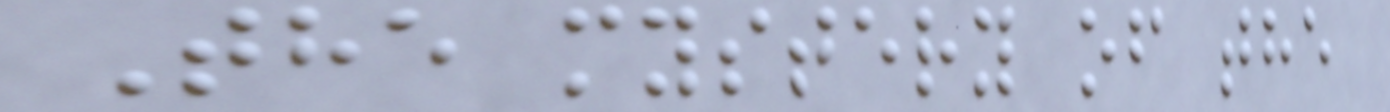The mystery of the
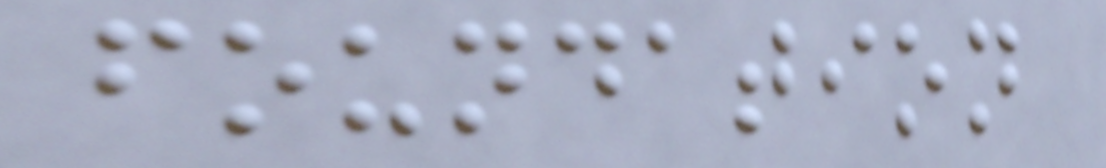foundation
